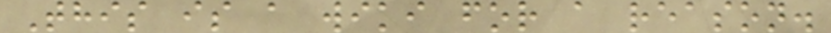This is a wiki for a reason.
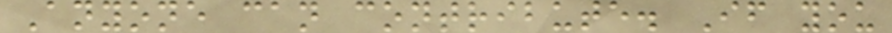Anyone can contribute. If you
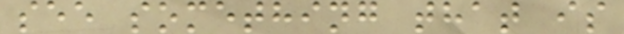see something that is
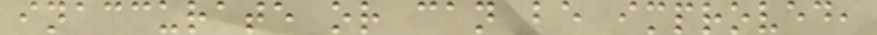inaccurate or can be improved,
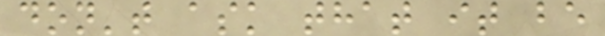don't ask that it be
